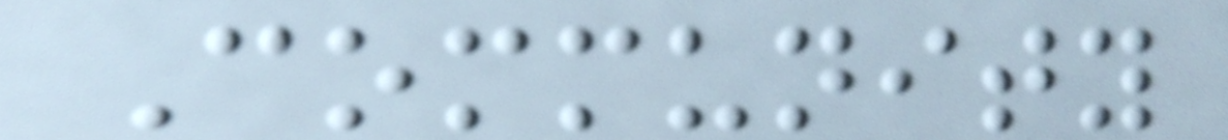Community
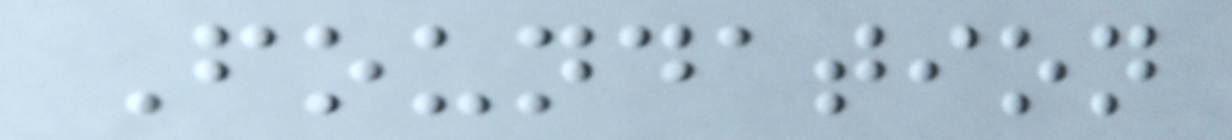Foundation
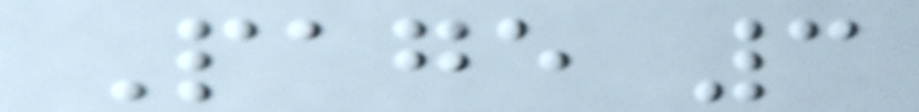Page 3
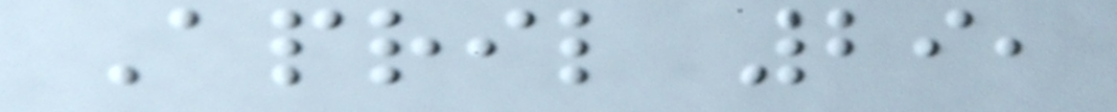April 29,
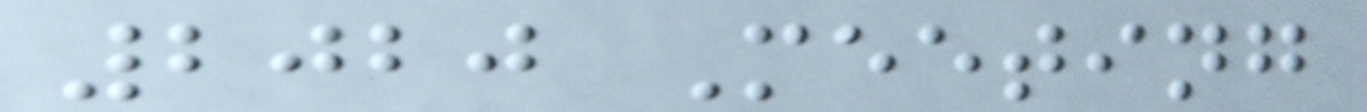2020 Meeting
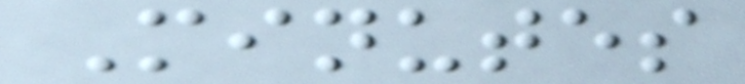Minutes
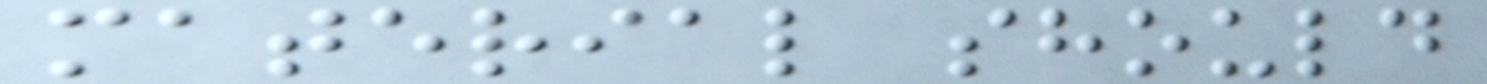material should
